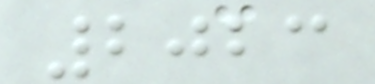2023
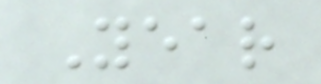Year
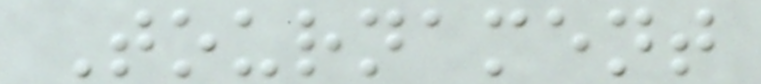Tournament
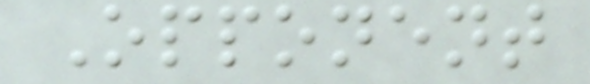Opponent
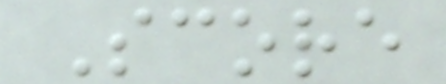Score
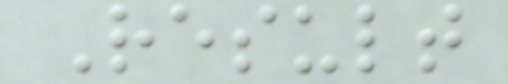Result
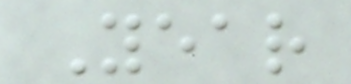Year
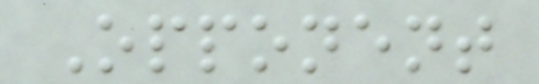Opponent
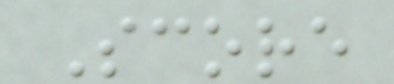Score
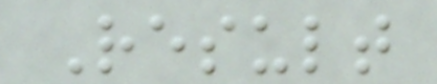Result
